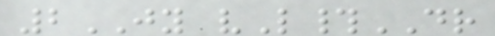2JY vL#DR
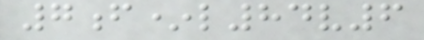7f*l84v6
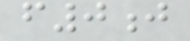f0j
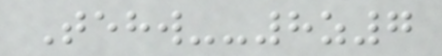Tehw--8z7
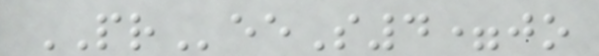PReeS4=jo
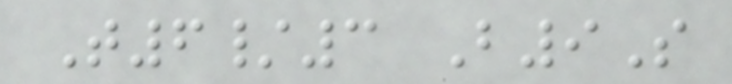T6/3 B9S
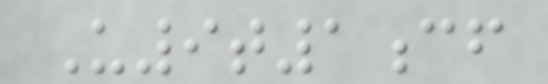U9t1cf
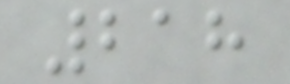218
